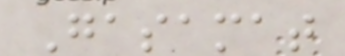Gasamat
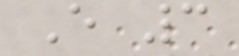E 3
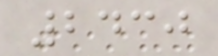2430
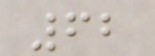62
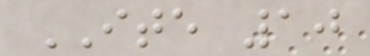ITE 10
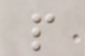p
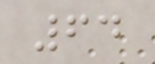64
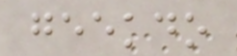geekdo
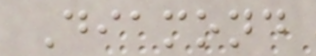Diamond
